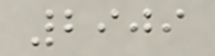2909
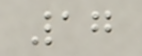17
